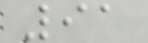91
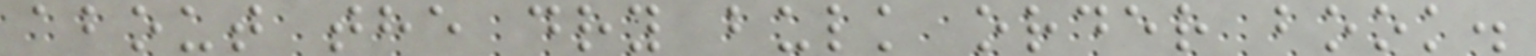about the dry bulk order book.
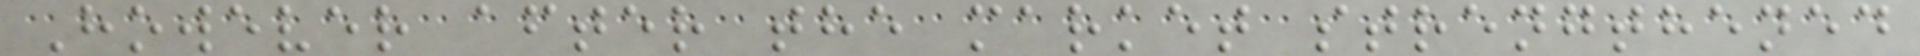However after the market strengthened
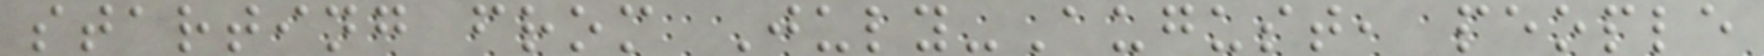starting from July-August, people
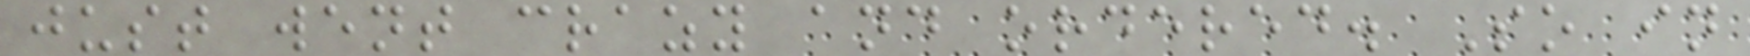just went crazy and ordered. So in
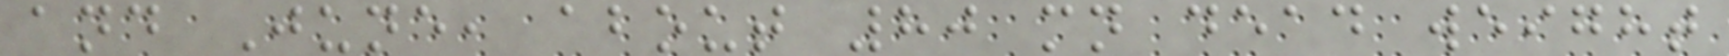and June, about 80 mn dead weight
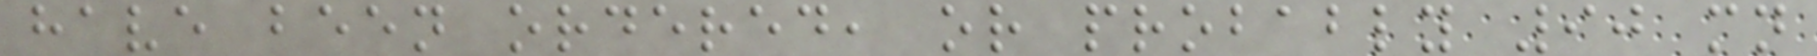have been ordered, or probably 90 mn
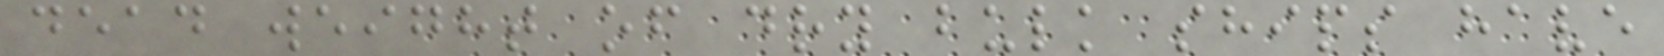dead weight of dry bulk ships have
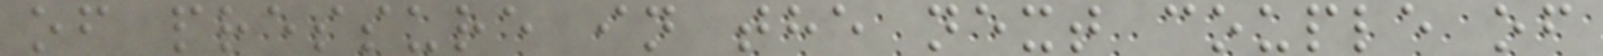of pressure in the next couple of
